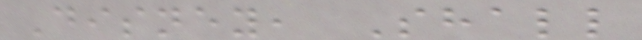Disney, Shall
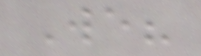We?
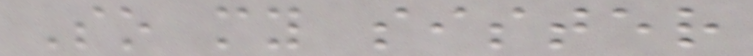So my sister
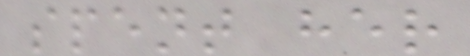spent her
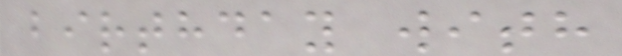birthday with
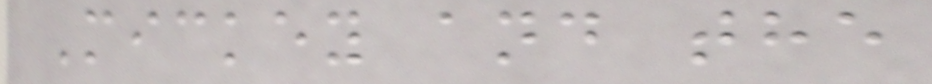Mickey and the
